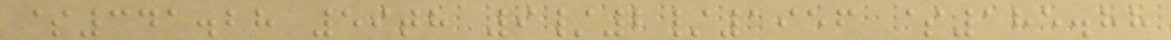$341.28 59th 9/2/1956 $185.88
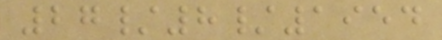27/8/1954
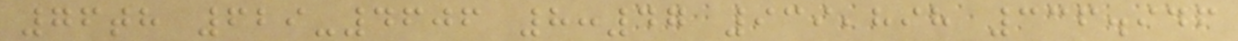76th 629-4606 8:47 939,898 336.946
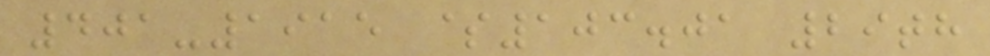401-1915 $103.01 29th
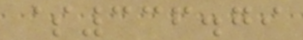$336.79
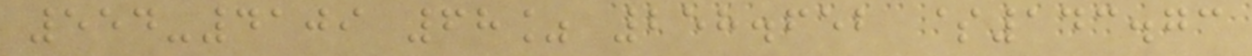554-4109 68% 258.652 $143.73
